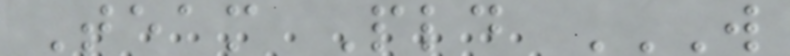Team Pld W
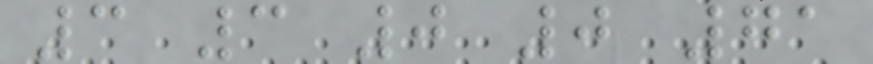3 3 0 0 71
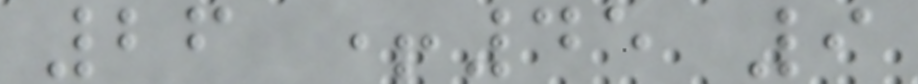26 +45 9
